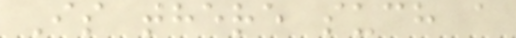Is there such a
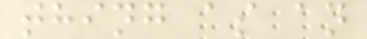thing as an
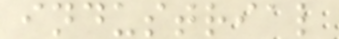industrial
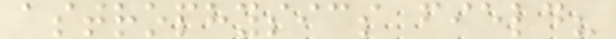astrophysics field?
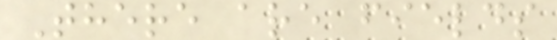There are fields
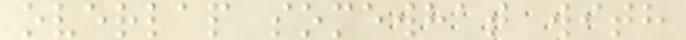overlap somewhat with
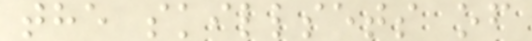the skillsets of
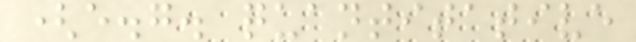(e.g. quantitative
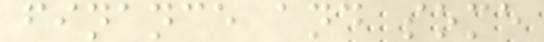finance and some
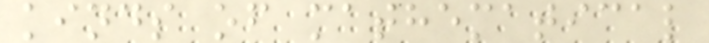kinds of mathematical
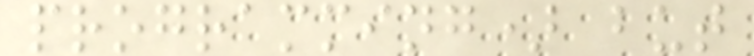programming) but
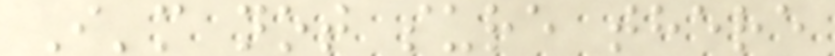I'm not sure there
